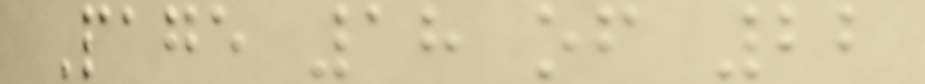Page 18 of 22
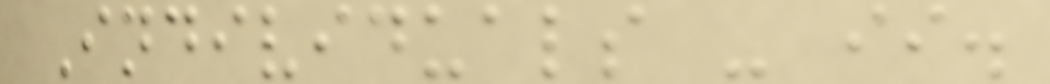Individuals - ii.
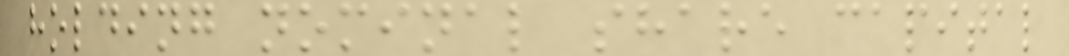holding nominal share capital
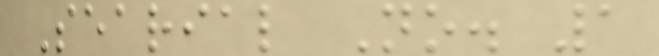Searial No. 1
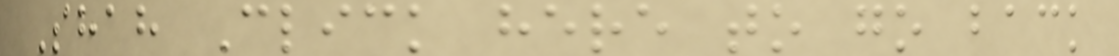Shah Click here to go back
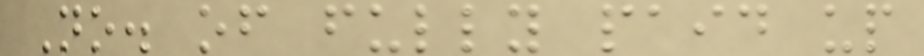No. of fully paid up
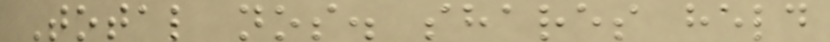Total nos. shares held
